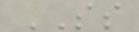SS
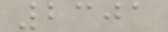2301
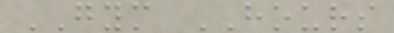GYM HOURS
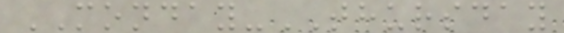MONDAY-THURSDAY
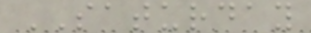SATURDAY
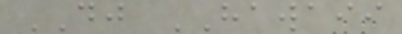DJ HAWAII
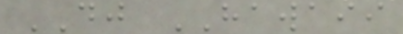DJ HAWAII
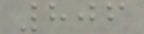806
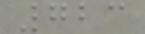723
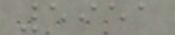5951
